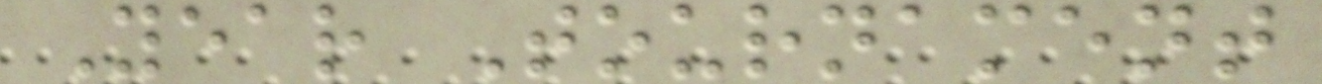Year Tournament
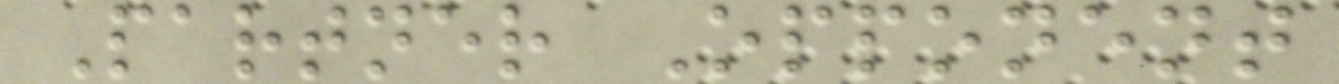Partner Opponent
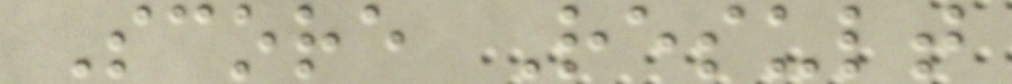Score Result
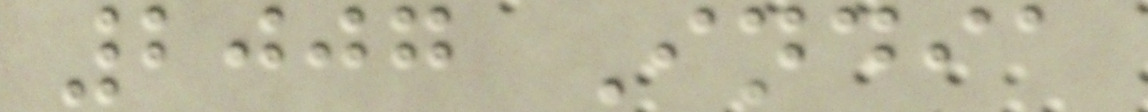2007 India
